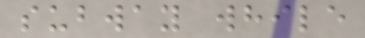subway while
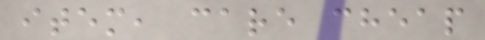item, care cheap
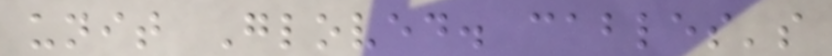unit Gloved. cables's
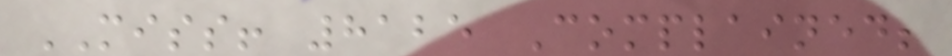MISS! 8125 Complained;
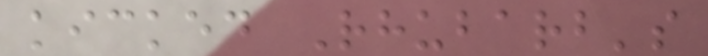kicked Rhubarb's
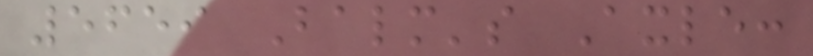5659 Balm's Axle:
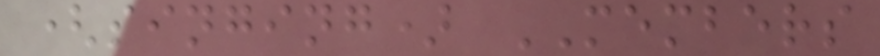(singing) MEMBERS
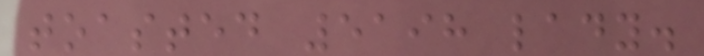toasted 5198 lady.
